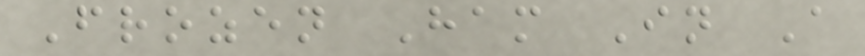Frozen Ham In A
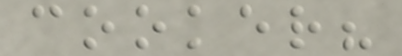cooker?
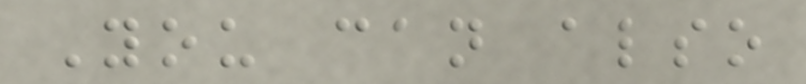You can also
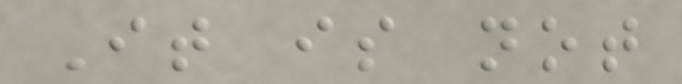It is not
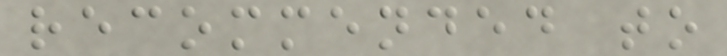recommended to
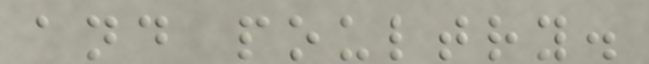and poultry.
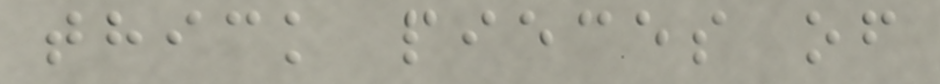thick pieces of
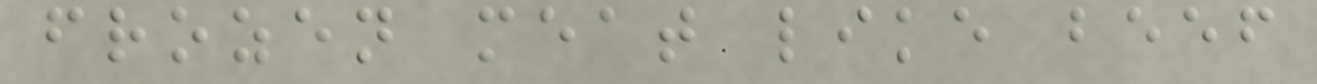frozen meat like beef
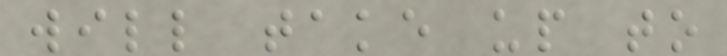will take up to
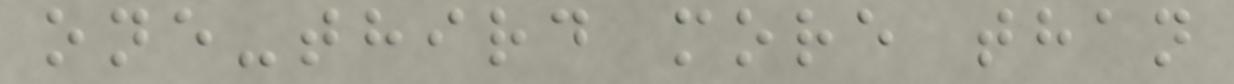one-third more than
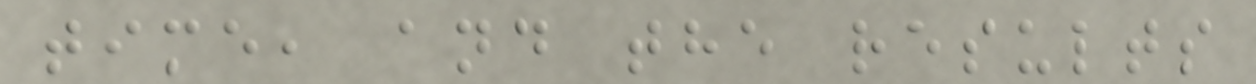time, and the results
